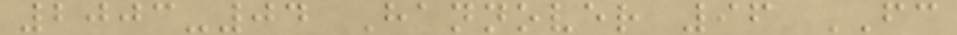2003-04 Hannover 96 FC
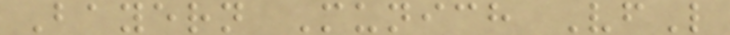Bayern Munich VfL
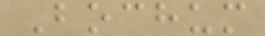Bochum
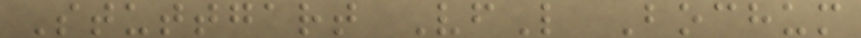Stuttgart VfL Bochum
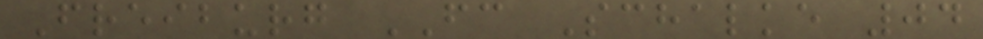Freiburg FC Schalke 04
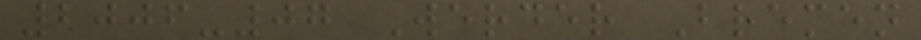2006-07 Werder Bremen
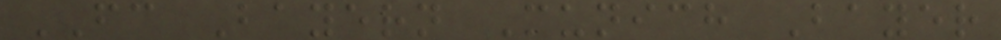FC Bayern Munich Bayer
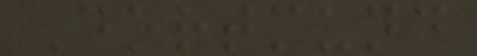Dortmund
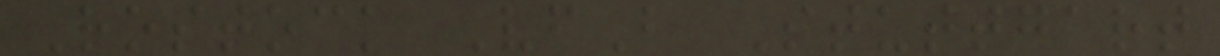Rostock VfB Stuttgart
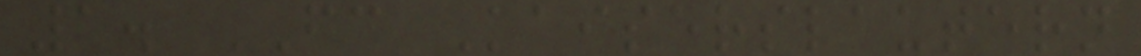1. FC Kaiserslautern
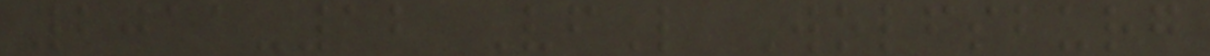2011-12 VfL Wolfsburg
